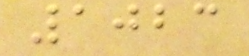1023
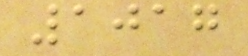1017
